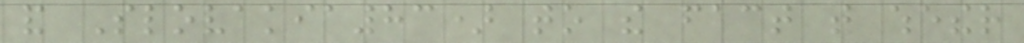and Slovakia83) to the fact that whether
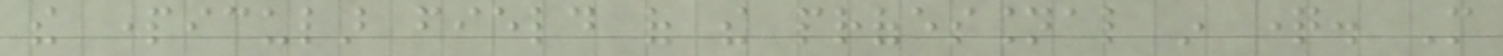the particular field of the professional in question. More
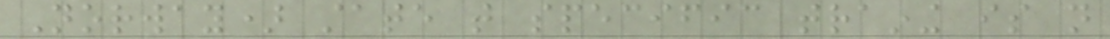Norway) state that specific training is not
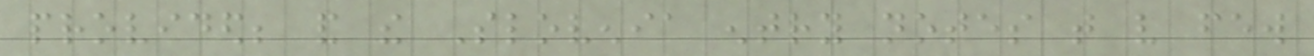provided; and the Slovenia entry notes that very few
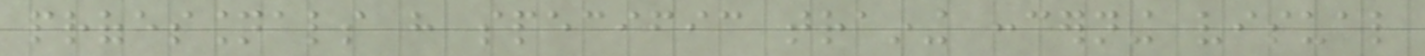professionals have specific training concerning visual
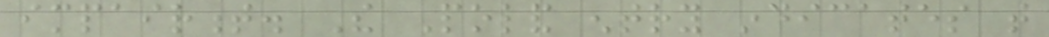impairment. The Poland entry indicates that
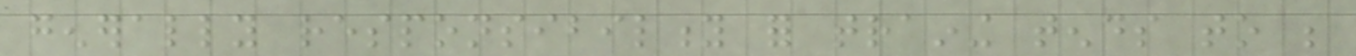generally responsibility for training tends to be
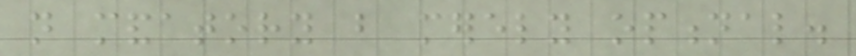not mandatory but merely optional.
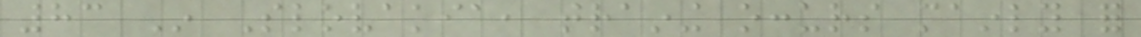83 In Slovakia, training occurs mainly for
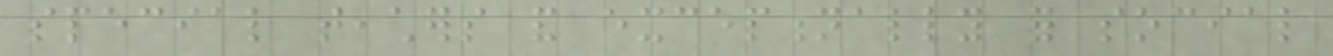special teachers and exceptionally for social
